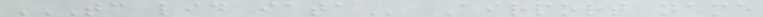TC LID IATA Airport name
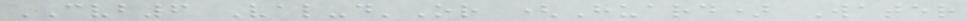CVB6 Val-d'Or (Huard) Water
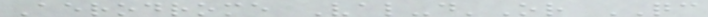Aerodrome Val-d'Or QC
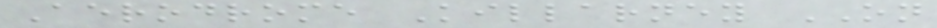Aerodrome Killarney ON
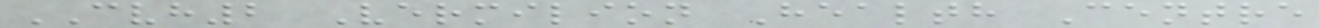CVH2 Vermilion Health Centre
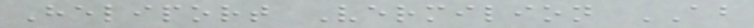Heliport Vermilion AB
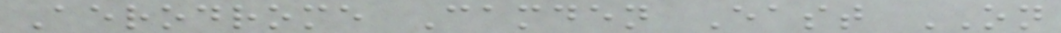Aerodrome Camden East ON
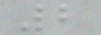2
